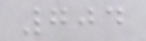704
